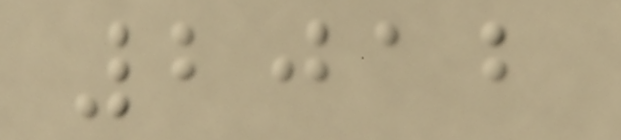2012
